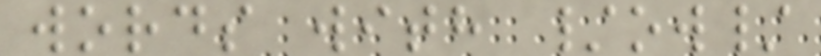words with /ow/
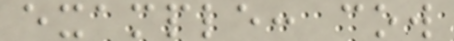example: cow
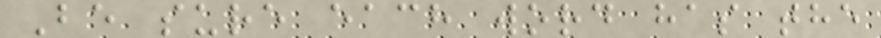Be sure each word has the
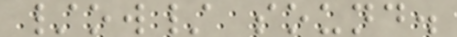/ow/ sound.
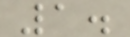1.
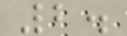2.
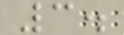3.
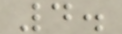4.
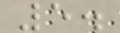5.
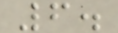6.
